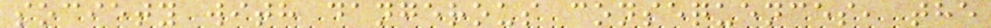society with dangerous consequences, the
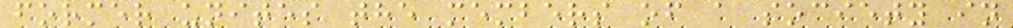former unites the members of a society in
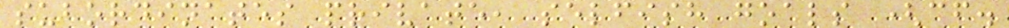subordinates private, selfish goals (cf.
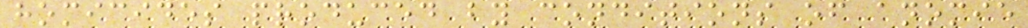homicides produced by conditions of anomie
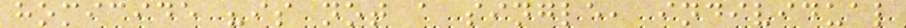homicide "is not a single, individual
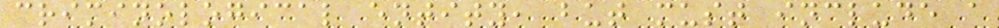criminological entity, but must include a
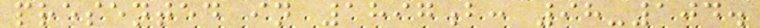presented in 1897b: 98-104.
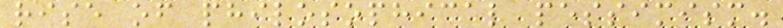rise of philosophical pessimism.
